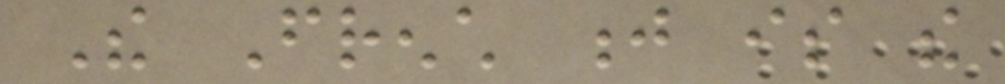The French j is the
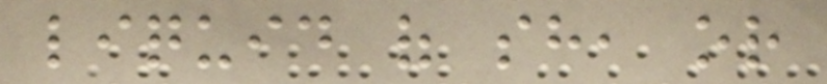liquid of sh, or
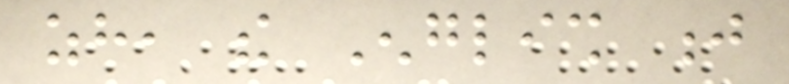zh, the English j
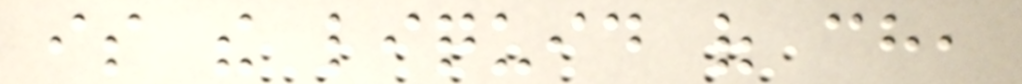is the liquid of ch,
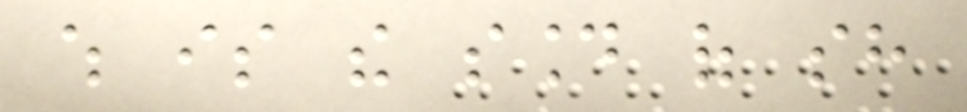which is the sound of sh
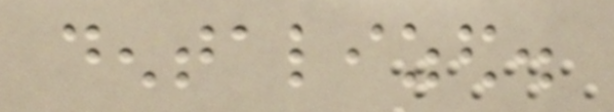dentalized.
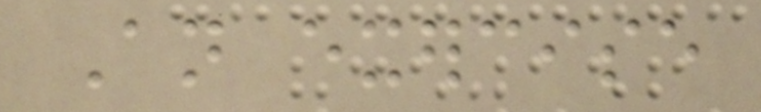An exercise
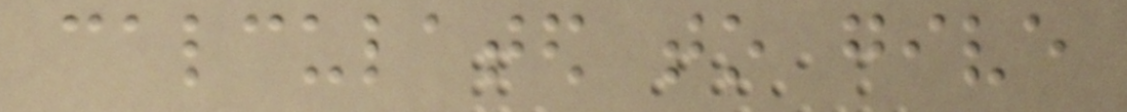calculated to give
